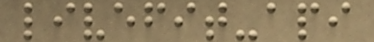livefit-api
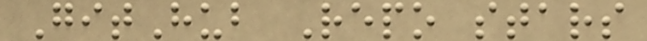GitHub Repo stars
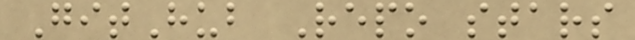GitHub Repo stars
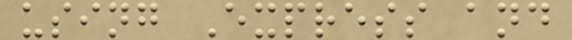using Express and
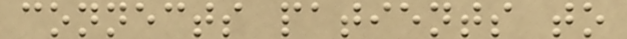connects patients to
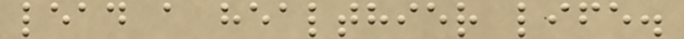lead a healthier life.
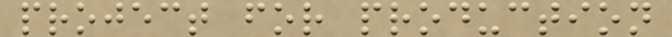project for production
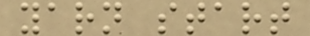yarn start
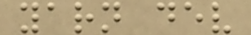yarn dev
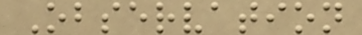Observation
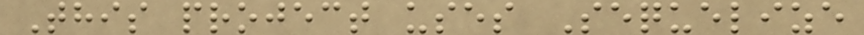This project uses Sequelize
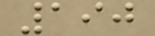190
